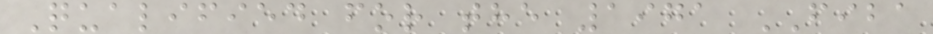Qualified for the 1971 FIBA
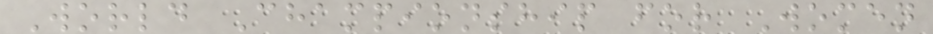World Championship for Women
